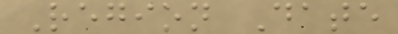Region Date
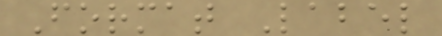Format Label
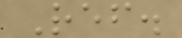Ref.
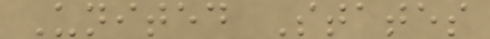United States
